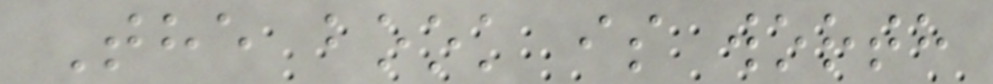The book is worth
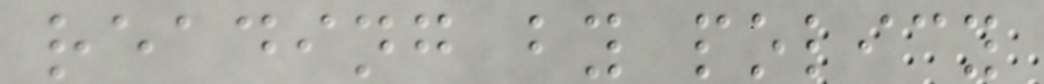reading by policy
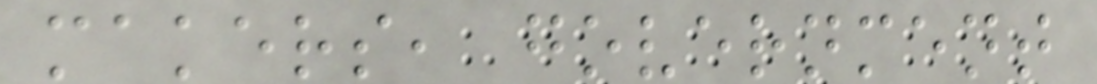makers, government
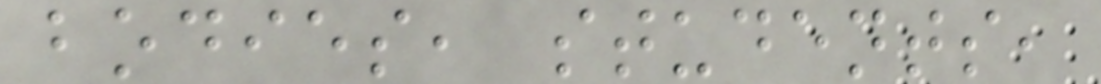bodies, students,
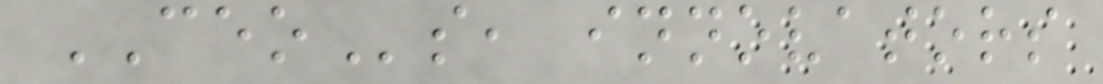CEOs, innovators
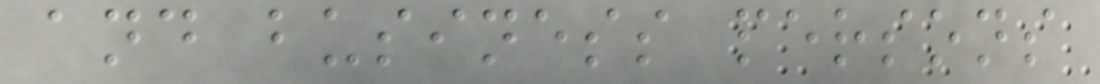and business persons
